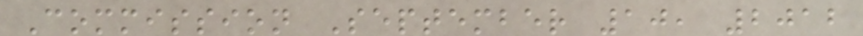Commission September 10, 2012
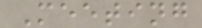Meeting
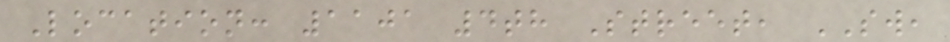Location: 1101 4th Street, SW,
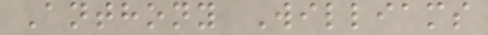Anthony Williams
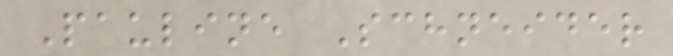Pauline Schneider
